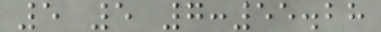5 5 7:55.28
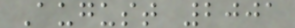August 2001
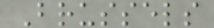Brussels
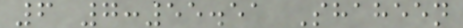6 7:55.51 Shaheen
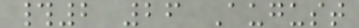#2 26 August
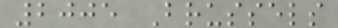2005 Brussels
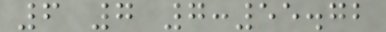6 7 7:55.72
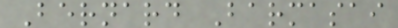Bernard Barmasai
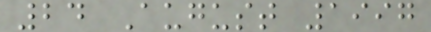24 August 1997
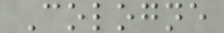Cologne
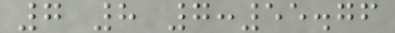7 8 7:55.76
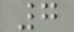7
